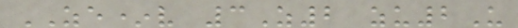ZE*v 3Z2 zu2U
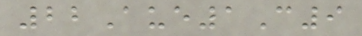22Aue1C9
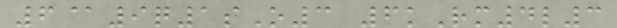6@9q1sO3 6kRm4l3
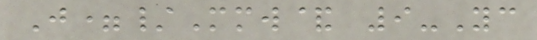J=/Mmw& 9-Yc
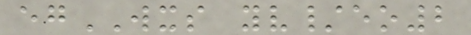egWXS yv/eo2
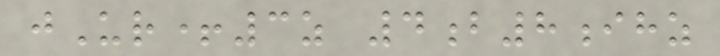jUr+3z 4b8ihz
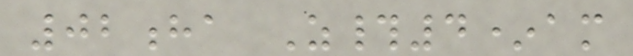02ha Z#4*am
